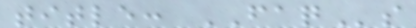title: FAQs
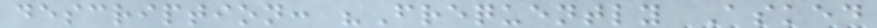description: "Frequently Asked
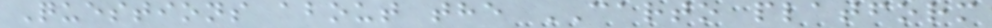Questions about the CARTO platform
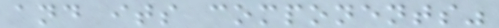and its components"
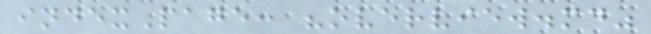indexPage: "overview.md"
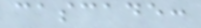cascade:
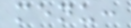menu:
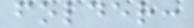folder:
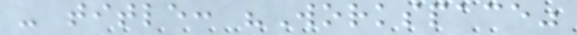- title: "Workspace"
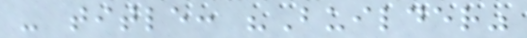- title: "Builder"
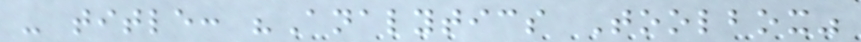- title: "Analytics Toolbox"
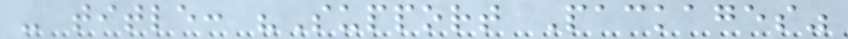- title: "Support Packages"
